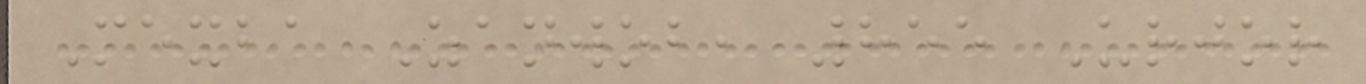Mexba Zanwob, 855 Urjor
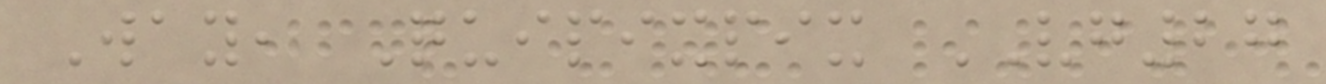Way, Quipixpix VG27
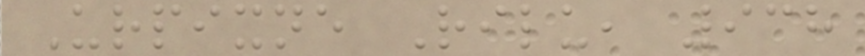Urpixne Rilu, 938
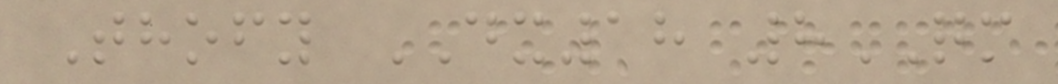Thofy DX18 8QM
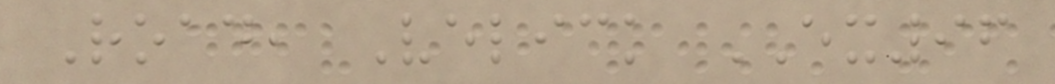Road, Velick EX96
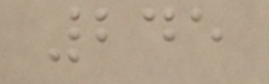245
